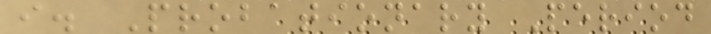i. Probationary Period
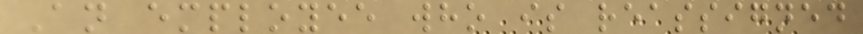An employee who is reassigned
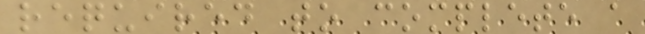required to complete a
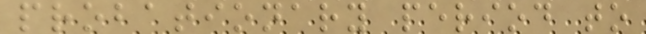probationary period to
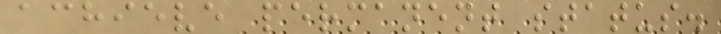achieve permanent status.
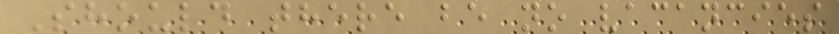Should there be no vacancies
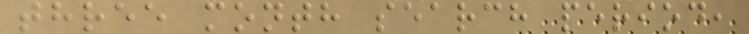three month search period,
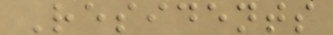Residents
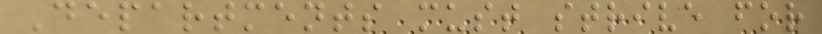Departments must strive for
